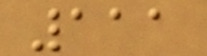111
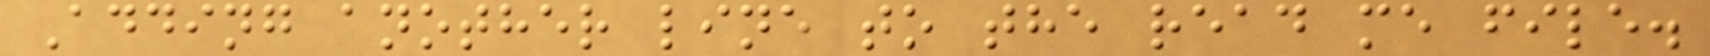Adding another line to the read me file.
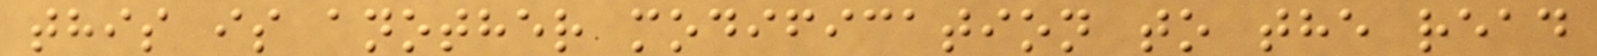this is another modification to the read
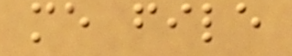me file
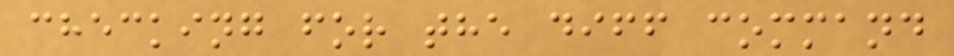checking for the diff command
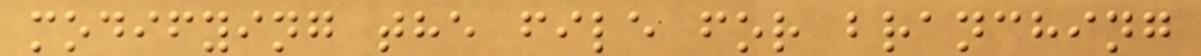modifying the file for branching
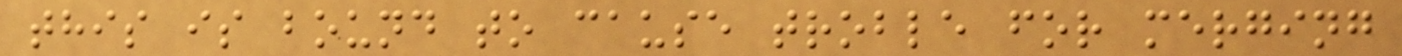this is bound to cause troble for merging
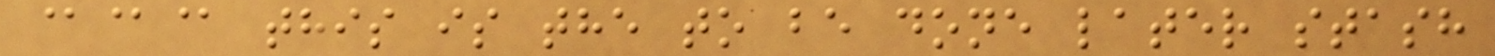@@@ this is the to be done later stash
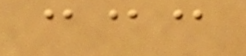@@@
